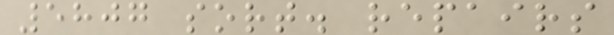5807 sort. repairs
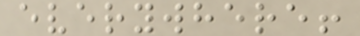everywhere!
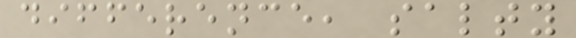difference, salty
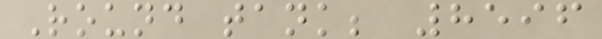Round tank; 8596
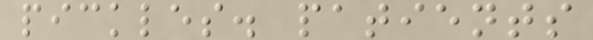pickles. patients
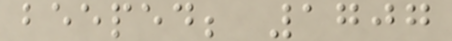beeped; 1707
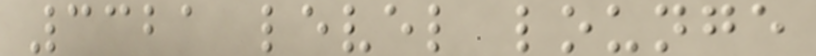3321 level lounge
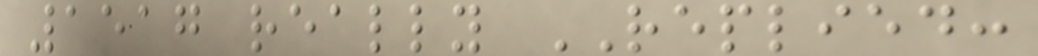1517 really REPLIED:
